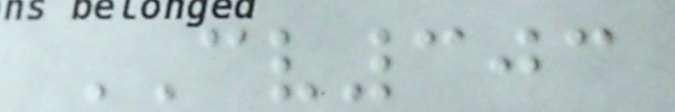CV303
